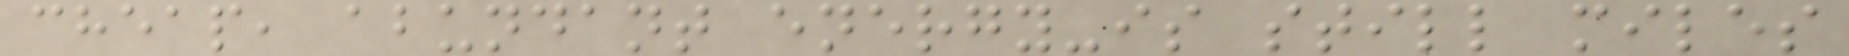cheap, abundant energy-is still miles
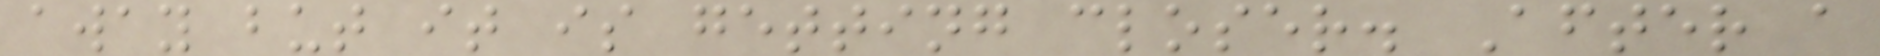away but it is getting closer. After a
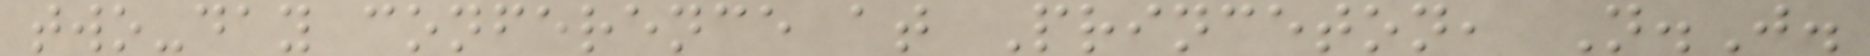two-day conference at Princeton, N.J.
